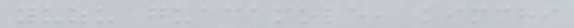yuzu guacamole, kimchi
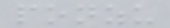ponzu
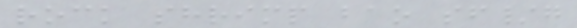rock shrimp bao sf/g
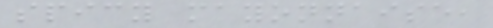spicy mayonnaise,
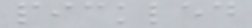pickled
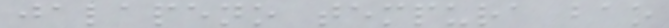jalapeno tempura bao
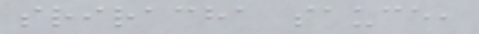sriracha sauce,
